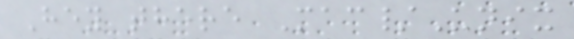Hey there Mac/Unix
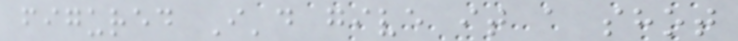figured I'd give it a shot
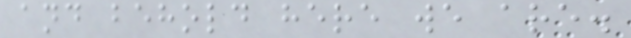and behold here we are.
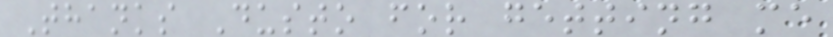Thanks Dusto for getting me
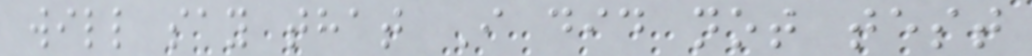will say that I did not test
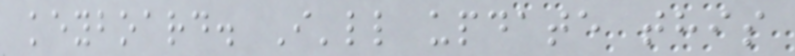keyboard. I'll update this
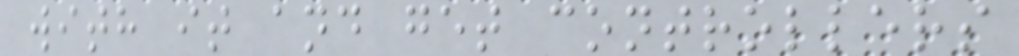with it and get controllers
